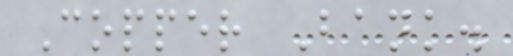Copper Bank.
